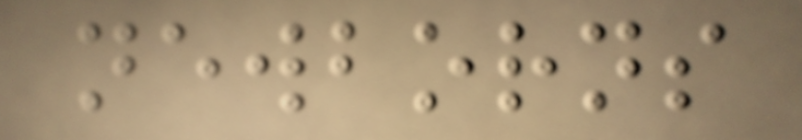newborns
